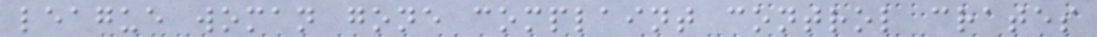league woman gone complaint control crates
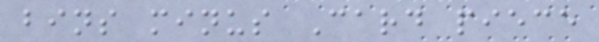bins minus Card piece
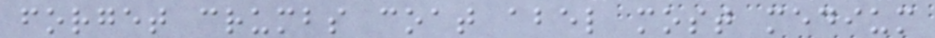forget crumbs coat abel most medium
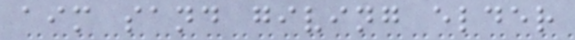aim sand giving elder
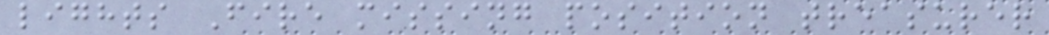lights Fire missing position treasurer
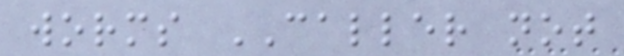worms CALLER not
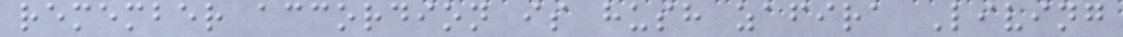remember accordion is hush zafira Living
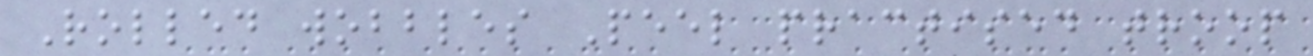Rolled wobbles Peel practised troop
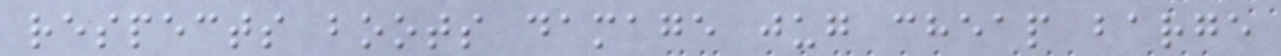respects boots damage jug cheap barge
